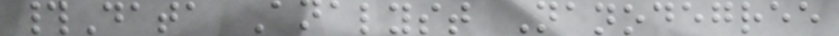#Data Analyst Nanodegree
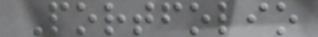Portfolio
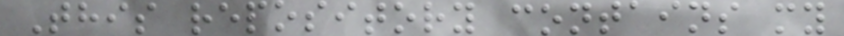This repository contains my
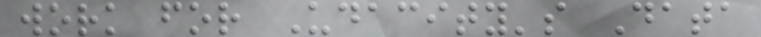work for Udacity's Data
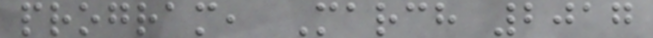program, March 2017
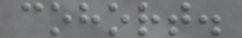cohort.
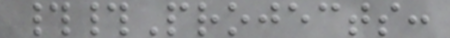##Projects:
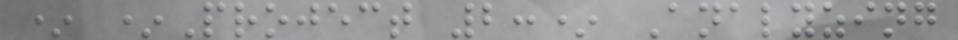* *Project 2:* Analyzing
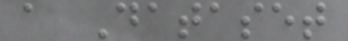a Dataset
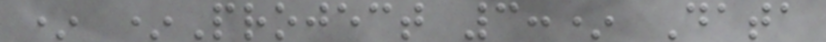* *Project 3:* Data
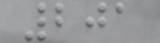201
